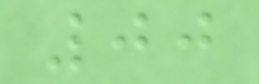00
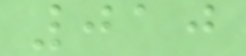010
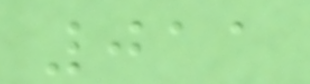011
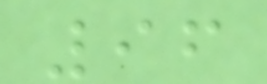96
